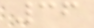36
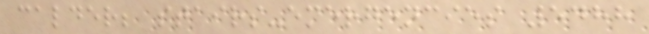calder; stairs-emergencies 5488
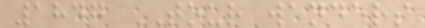1847 TOUR wanders
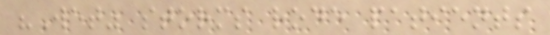"Wet" storms rode patients
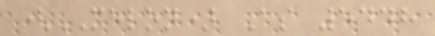(MELON) As 5448
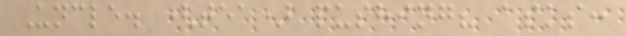Uncle. (tea) pushing? asks:
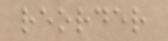reorder
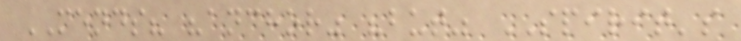MENDS? "anchor" "but" SPIRIT's
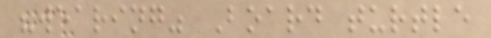"wearing" Board turtle
